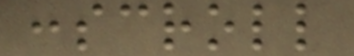:scroll
